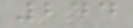244
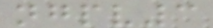ngpv3
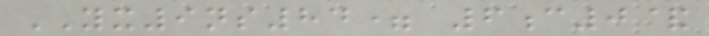YX9ns84= 6c0&
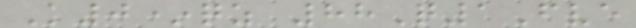K0*qz 88Q1Fve
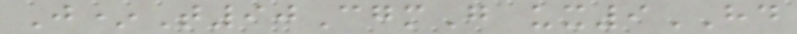J*T90CgmG ux9HD
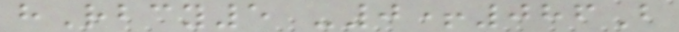hRbcy5 -0+086B
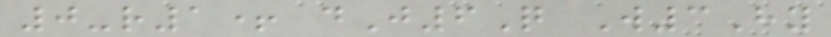0-r1+ dJ6Q W3Hy
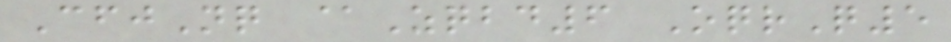CfjNq @Zqbd6 OqrQ5
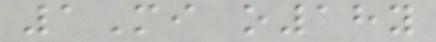1Mi o18y
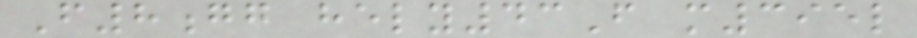F8gg hely43F m395l
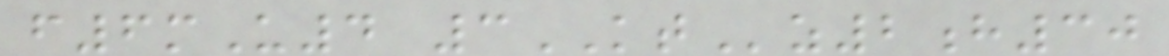f6mU4 3KTz2h30
